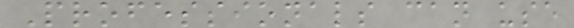Professionals can use
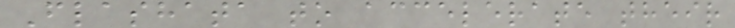Flashata to accelerate their
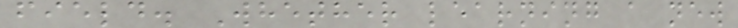field. Whether learning a new
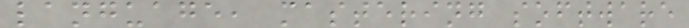language, mastering software
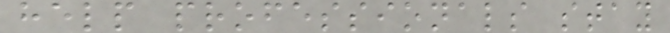help professionals stay
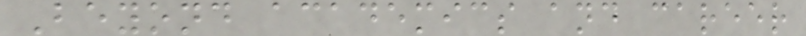Beyond academics and career
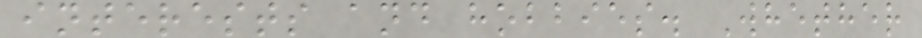interests and hobbies. Whether
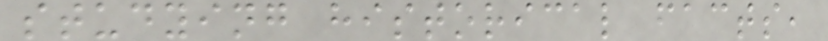studying historical facts,
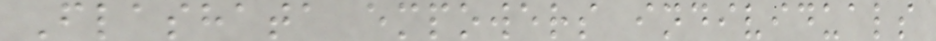Flashata empowers individuals
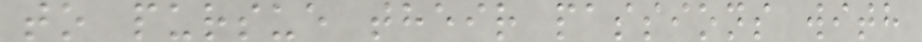to pursue their passions with
